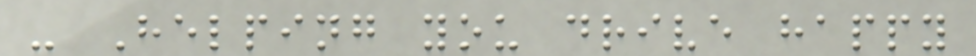- Helping you drive happy
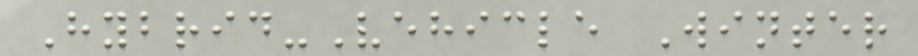Hybrid-Vehicle Winter
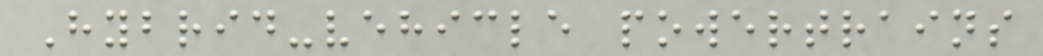Hybrid-vehicle powertrains
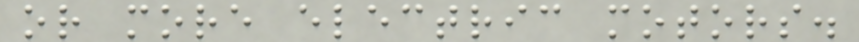or more electric motors.
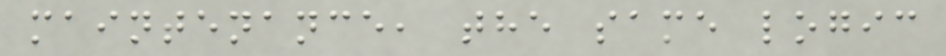maintenance, the same logic
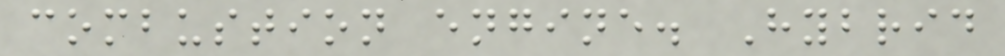combustion engine. Hybrid
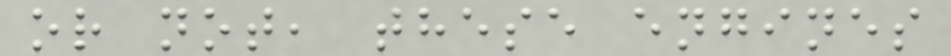or not, these engines
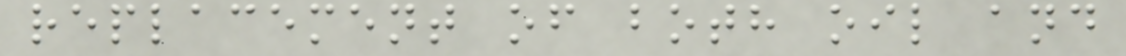replacement of both oil and
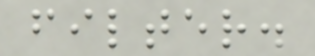filter.
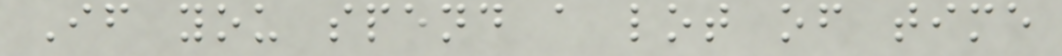If you spend a lot of time
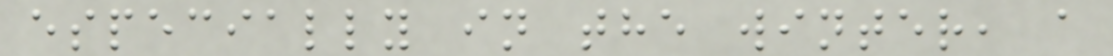especially in the winter, a
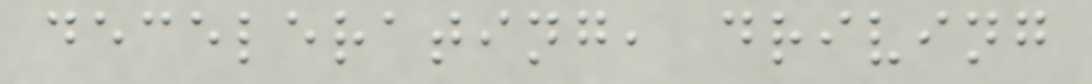decelerating, driving
